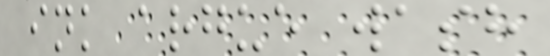ink argue wash
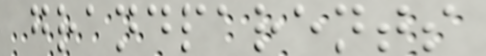grandparents
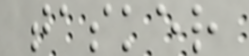tasker
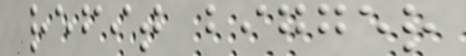refit bigger
